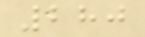280
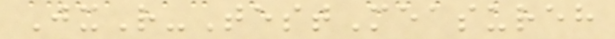JxR-TestMeasureh
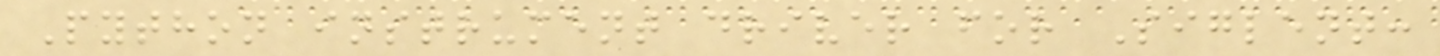Python instrument driver for Siglent:
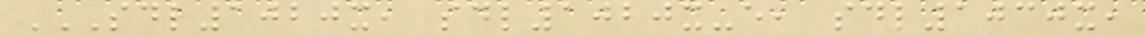SDL1020X, SDL1020X-E, SDL1030X,
